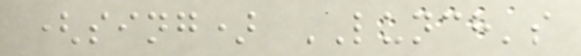(sing) LUNCH's
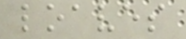loaves
